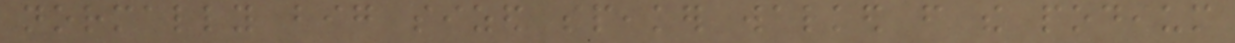normally big sized speaker walked from the podium
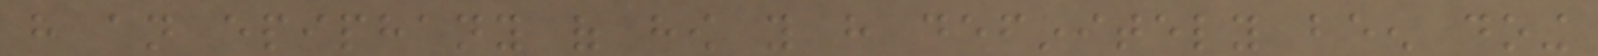have an epiphany of how you have definitely been doing
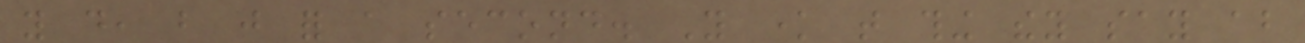you do, but just for a second. You know that thing they say about
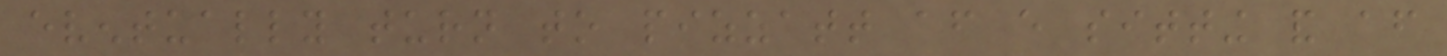eventually turn to pizzatt after every sitting and after
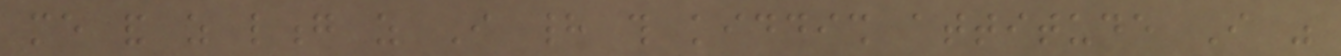me and as long as I had this kiddish attitude I was
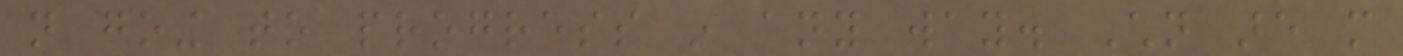not going to progress in any way. Children are more
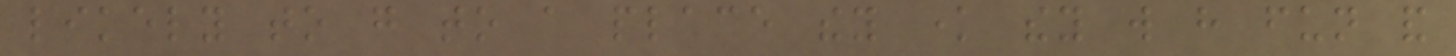likely to go to a place they know they will have fun and
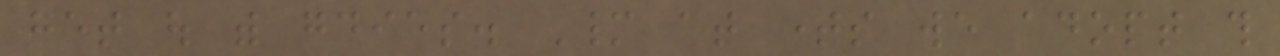get out with goodies. Many at times we adopt this
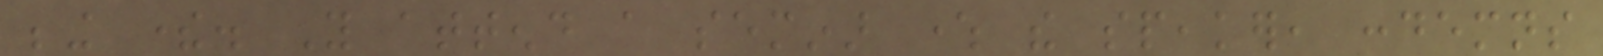being there. You attend a seminar where the speaker, condemns
